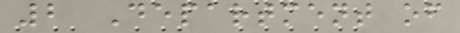2 Department of
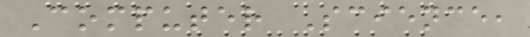Computer Science,
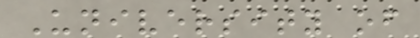University of
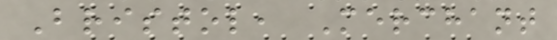Bristol, Merchant
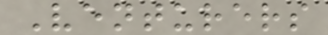Venturers
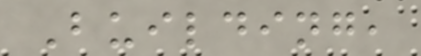Building,
